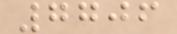7706
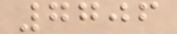7706
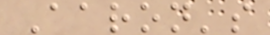Aaron's
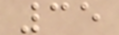35
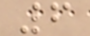6
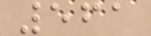561
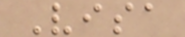Visa
